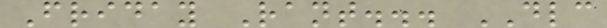Friday Rant... DLC
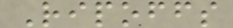Ripoffs
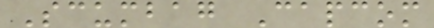Scumbag Capcom
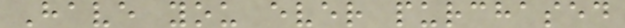Have you ever purchased
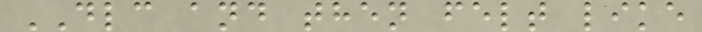DLC and then felt like
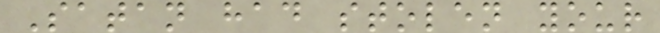Satan had stolen your
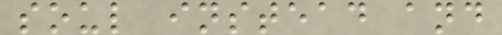soul instead and
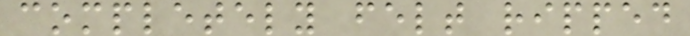completely felt ripped
